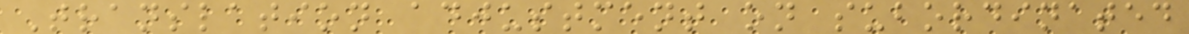Translation adjustment on subordinated
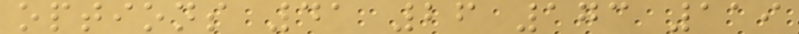options 41 26 173 119
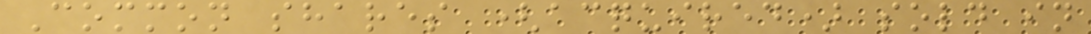Common shares (acquired) sold in
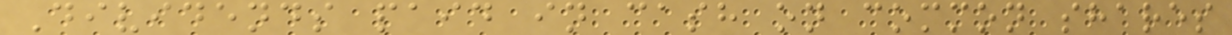Dividends paid in cash on common shares
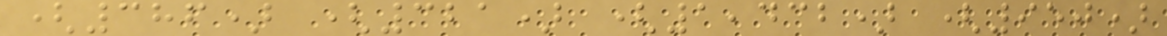(386) (321) (1,432) (950)
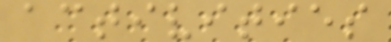activities
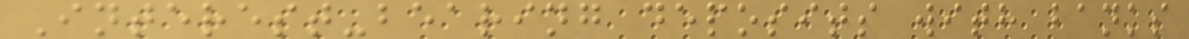Interest-bearing deposits with banks
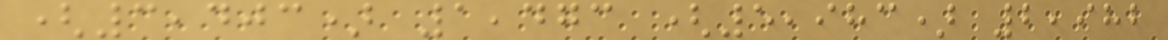(3,403) 1,473 (5,983) 2,982
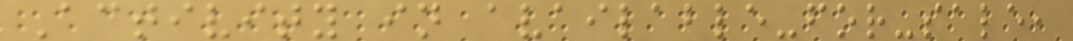Activity in available-for-sale,
